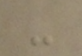-
